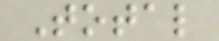Total
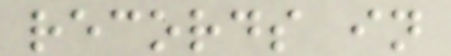records in
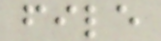file
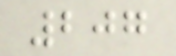207
